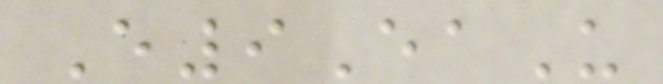E9EaU
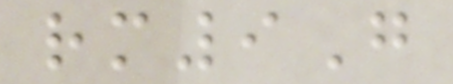rm9G
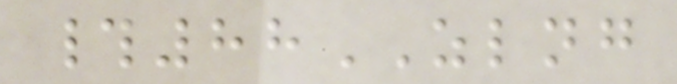#88ZLNG
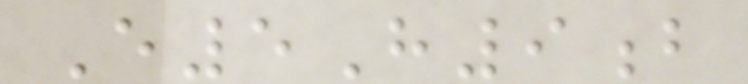E5H9b
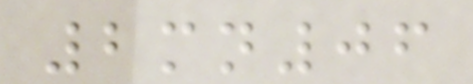2mn06
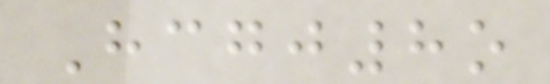Hcgj8o
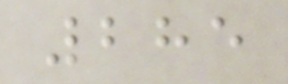285
